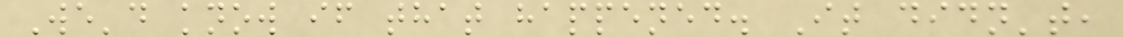We'd know if that happened. It didn't,
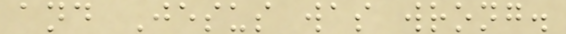and Jesus was wrong.
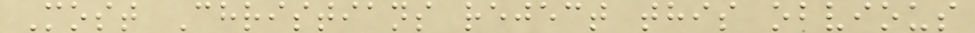Most Christians reject this obvious
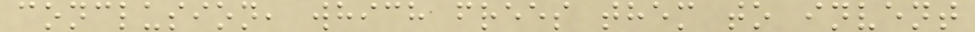conclusion, which frees them to invent
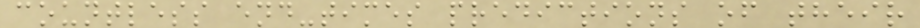countless end-times predictions of their
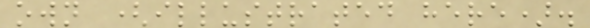own (illustrated here).
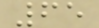65
